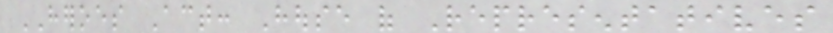HEROES Act: House of Representatives
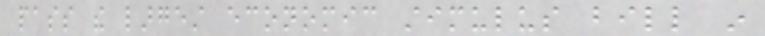pass the largest economic stimulus bill in
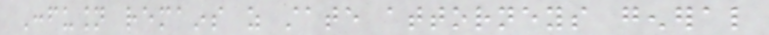Confusion remains as state attorneys general
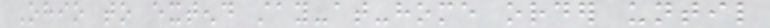Ohio to extend stay-at-home order until
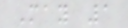May 1
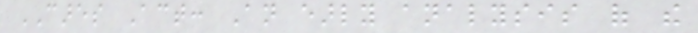CARES Act: An early analysis of the
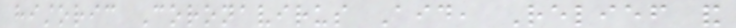historic Coronavirus Aid, Relief and
